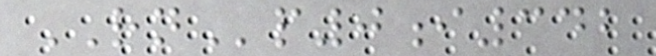RNp0i342
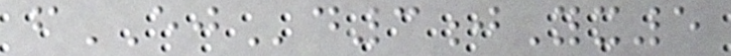fEJd3jYx5
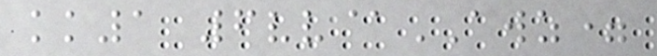kk1 6vv@AWZ=
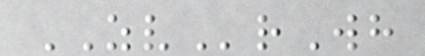ZVrWh
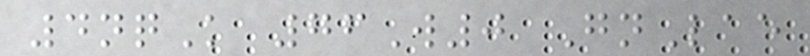4nqK 76W0 GnLae
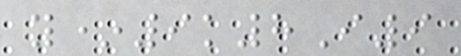y*9k8I9
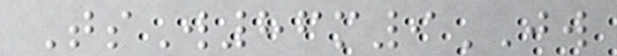TsW86m9JW
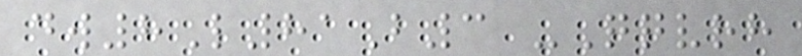dw8L81B3 -Qqvrh
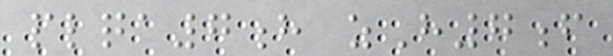plqa7h zH7f
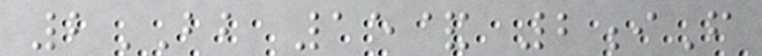2BB 15& 2iF
